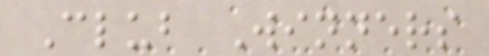Club Winners
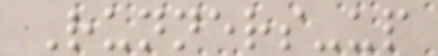Runners-up
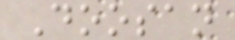Doosan
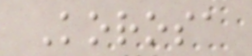Korosa
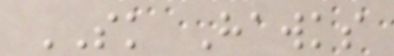SK Hawks
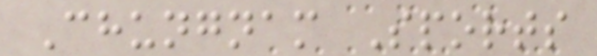Chungnam Sports
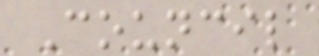Council
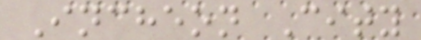Incheon City
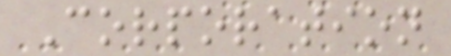Corporation
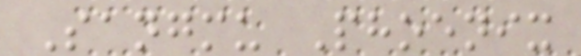Sangmu Phoenix
